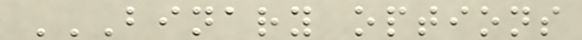BINARY OPTIONS
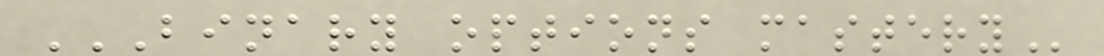BINARY OPTIONS MASTERY
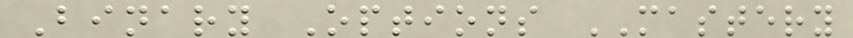Binary Options MASTERY
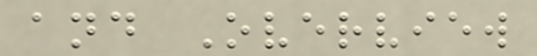and Overview
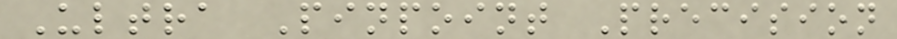Ultra Pinpoint Precision
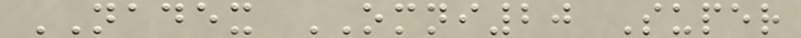NADEX OMNI20 Super
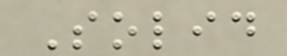Solid
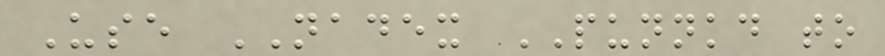Use NADEX PUNNKD to
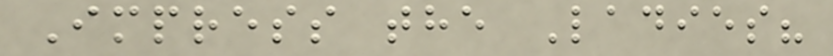Impress the Ladies?
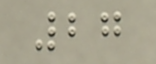27
